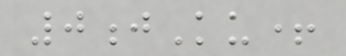0jKu+
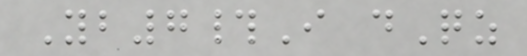Yb7#I dQz
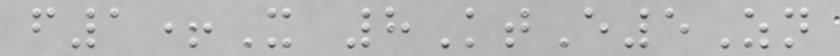f1+X 8KtE5Zn
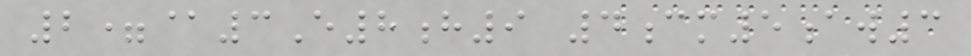2=@3E8h9 4cm5aw3
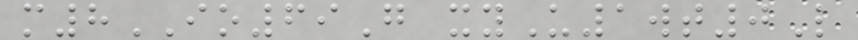m8IO69G xyU1wt0L
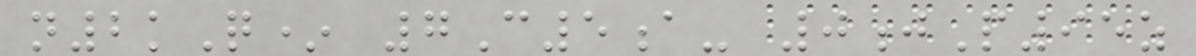n2kQ* 7C5a- 0jP95z
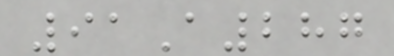91A287
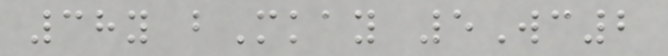38y bMkay 5Wc2
